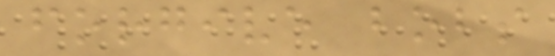forgive bobs
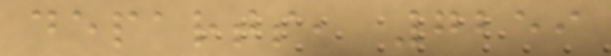departs, 7259
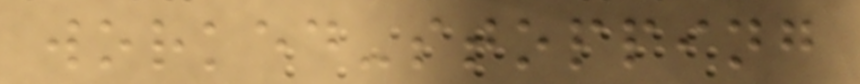worked-stopping
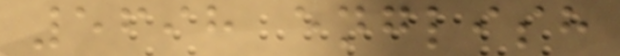5698 english
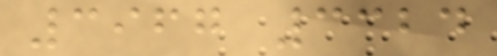3967 3324
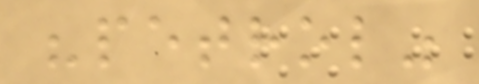"petrol"
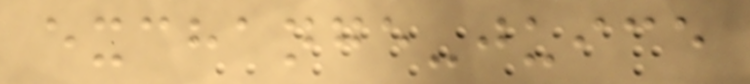exchange-juice
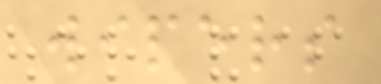wipers
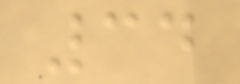34
